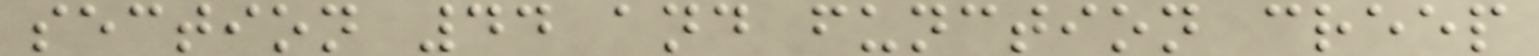section 44 and function creep
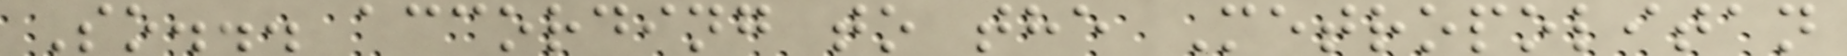So... according to the Metropolitan
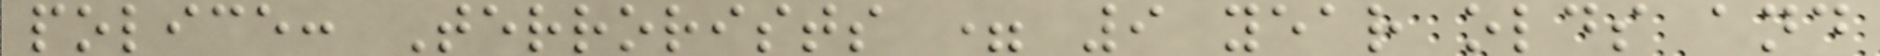police: Terrorists = 9 year olds and
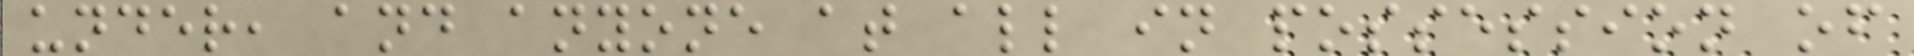under, and anyone at all in possession of
